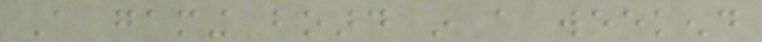A gaming board in a weekend
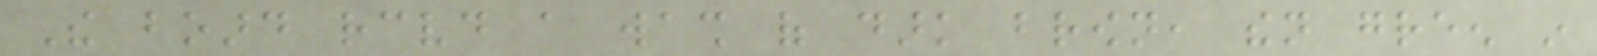The board received a wash of dark brown, then green in
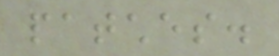patches.
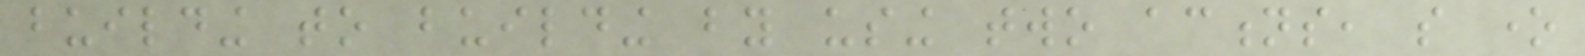building to building by using two actions, so one
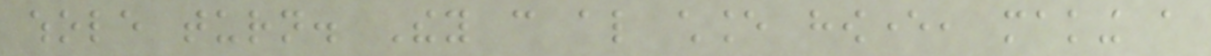whole turn. They can also chance however, making a
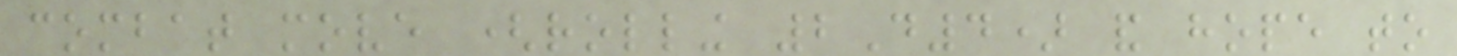combat move (rolling 2D4) and hope to
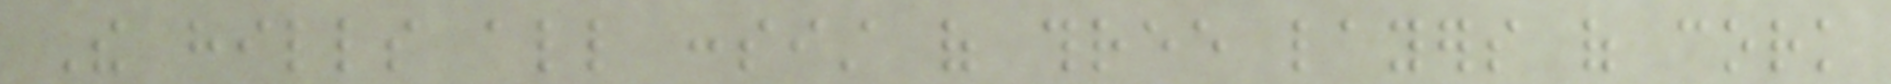The hills all consist of three layers of cork
